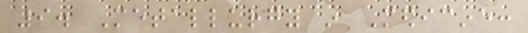9. Metallurgy in Medicine:
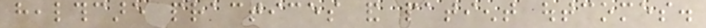healthcare practices and patient outcomes.
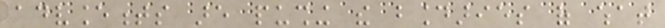advancements are pushing the boundaries of what
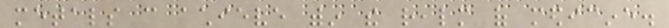metals can achieve within the realm of medicine.
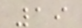19
